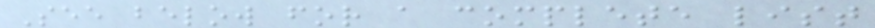See below for a complete list
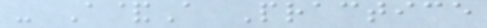- A&A Practice
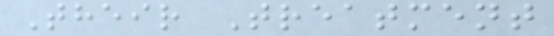Their Treatment
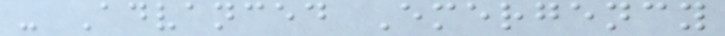- Advanced Emergency
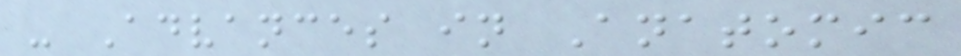- Advances in Anatomic
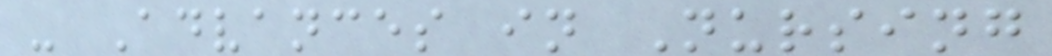- Advances in Nursing
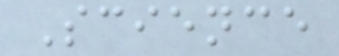Science
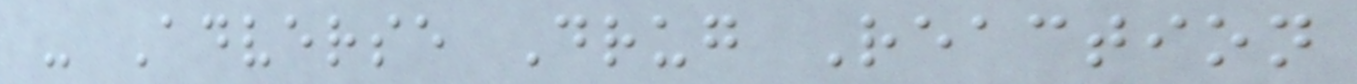- Adverse Drug Reaction
